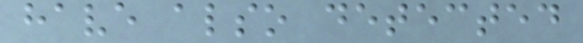have also detected
